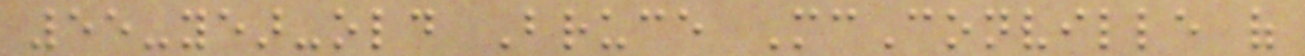55-year-old Bruce McConville of
